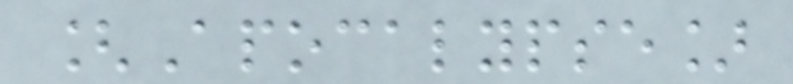[Apocalypse]
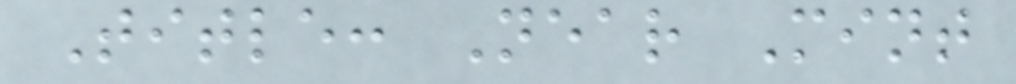Title: Near Mint
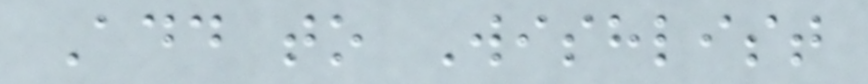Add to Wishlist
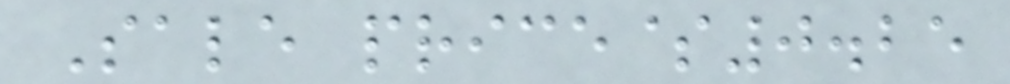Sale price$0.25
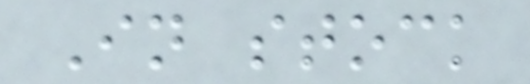In stock
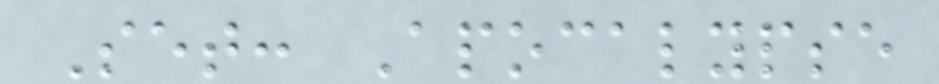Set: Apocalypse
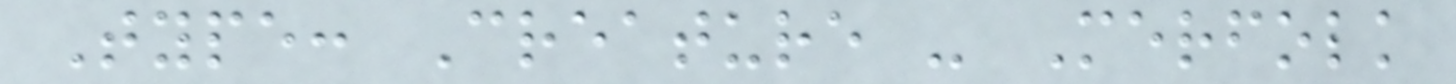Type: Creature - Merfolk
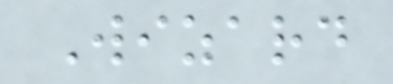Wizard
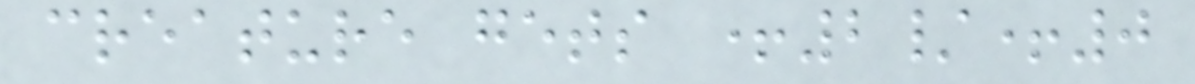creature gets +2/+0
